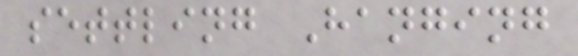settling Hanging
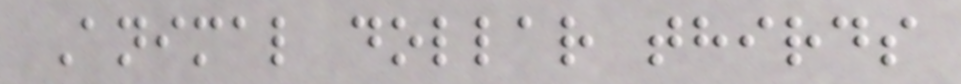Animal dollar thirds
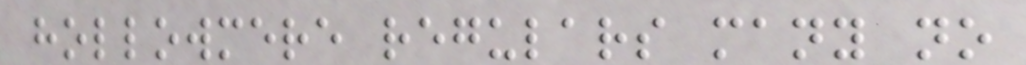hollowmere regulars many no
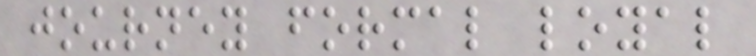journey formal loyal
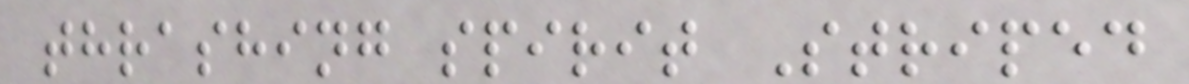thrashing spirit Striped
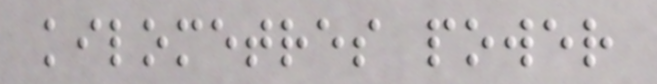kilometres power
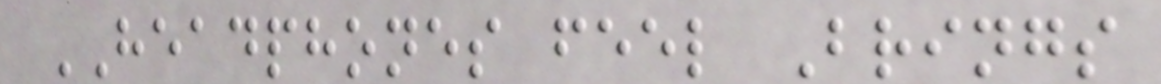HEADPHONES feel Brings
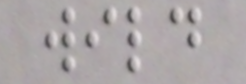wild
